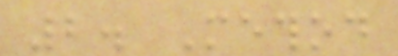2. Method
